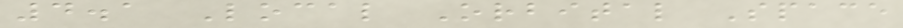4.1 Local Orbital Space
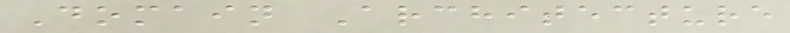Domain Architecture
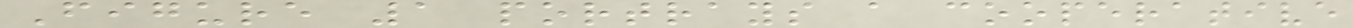Figure 1 portrays a cooperative
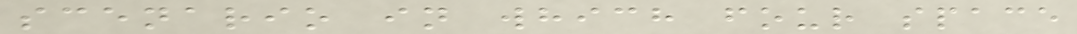scenario in which four space
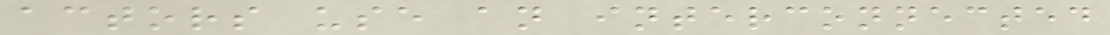actors use an interconnected
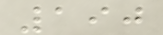190
